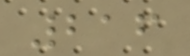216
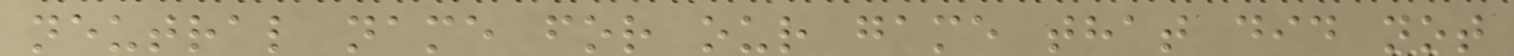neutral name for our game that did not
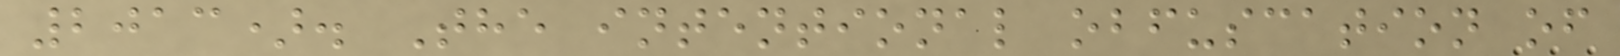2013). The intentional obfuscation of
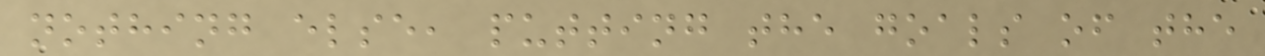nothing else, putting the goals of the
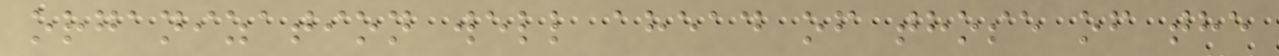organization well ahead of those of the
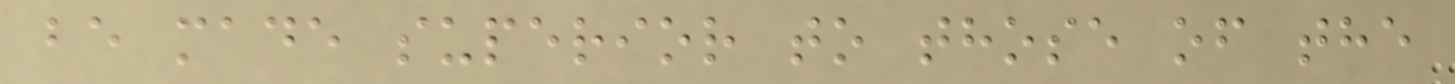be made superior to those of the
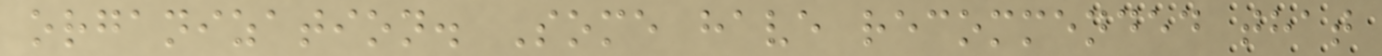organization. Some have recommended that
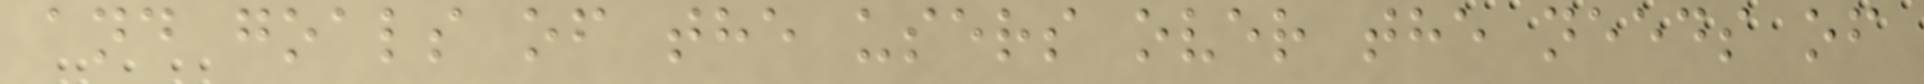and goals of the users over the needs of
